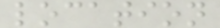location
